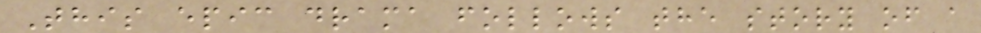This epic drama follows the story of a
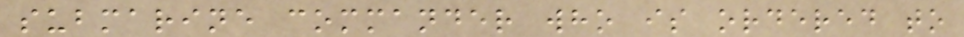submarine commander who is ordered to
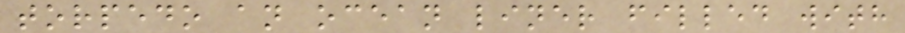torpedo an ocean liner filled with
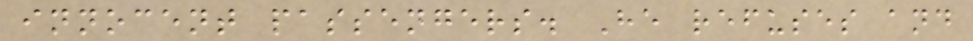innocent passengers. He refuses and
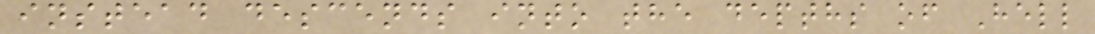instead descends into the depths of Hell
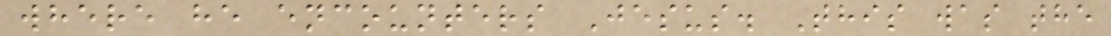where he encounters Jesus. This was the
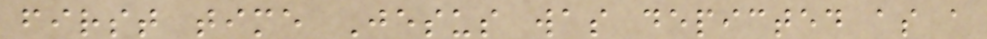first time Jesus was depicted as a
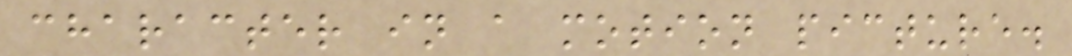character in a motion picture.
